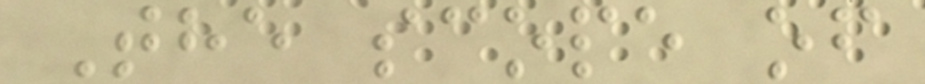The scope of
